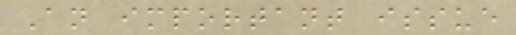An important issue
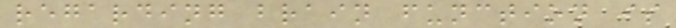regarding brain function is
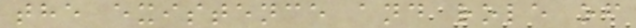the existence and role of
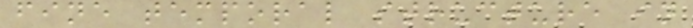fine temporal structure in
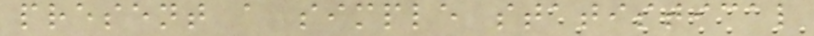present a simple statistical
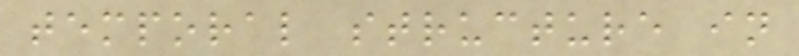temporal structure in
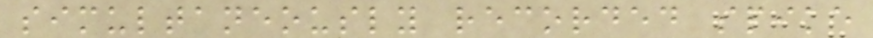simultaneously recorded spike
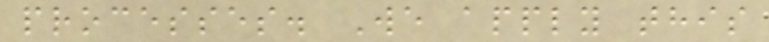processes. We apply this
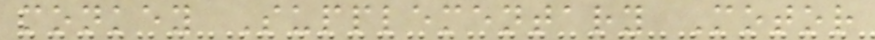monkey Supplementary Motor
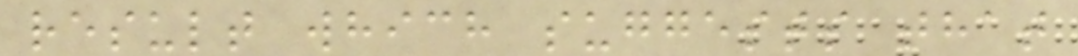result which suggests that
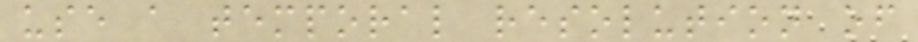use a temporal resolution of
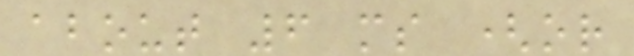about 6 ms (or
